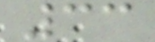33
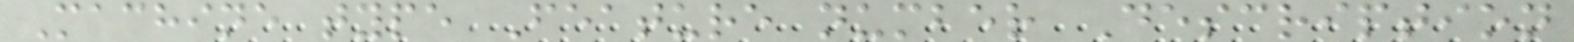Machine type Feature number Description
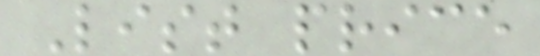List price
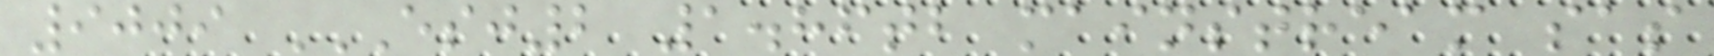9009 ESJ2 1.86TB MAINSTREAM SAS
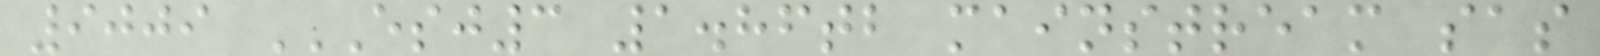9009 ESJ3 1.86TB MAINSTREAM SAS
